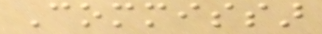Commissar
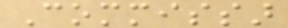Commissar
